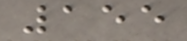155
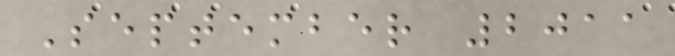September 2011
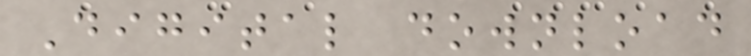Digital download
